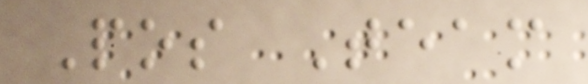Pos Team
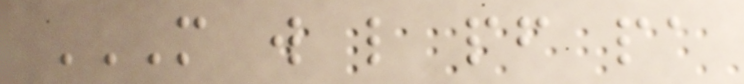M W L PF PA
